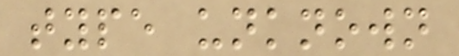type unknown
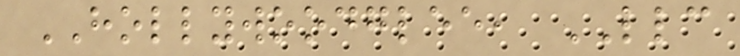HOLLYWOODGLEE, LLC
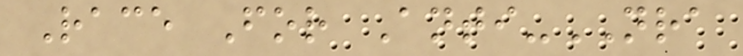Race For Anti-NRA
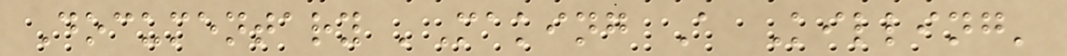Documentary 'Making A Killing'
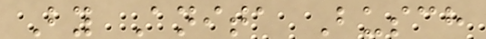By Anita Busch
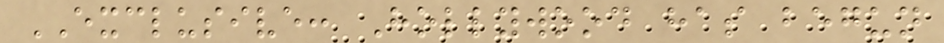EXCLUSIVE: Hollywood has begun
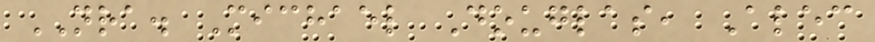NRA. Michael Douglas, Alec
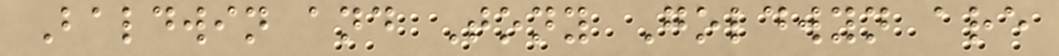Baldwin and Tony Goldwyn are
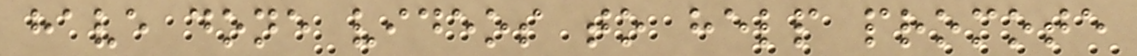have done videos to help promote
